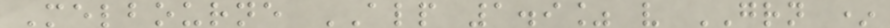Melbourne ALP 1.9% v GRN *
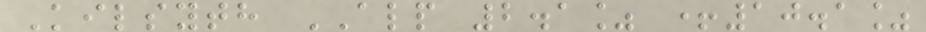Kilsyth ALP 2.1% +10.1%
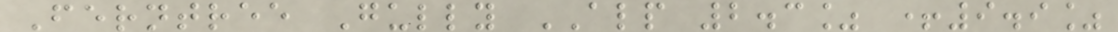Ferntree Gully ALP 2.3% +9.9%
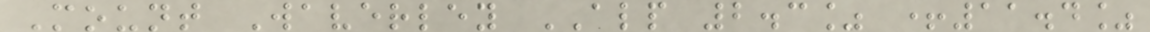Mount Waverley ALP 2.3% +11.4%
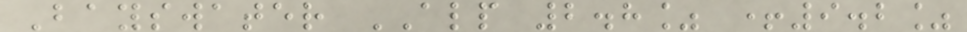Bayswater ALP 2.8% +9.2%
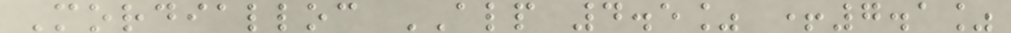Mordialloc ALP 4.5% +7.1%
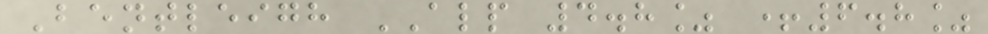Bentleigh ALP 4.8% +6.8%
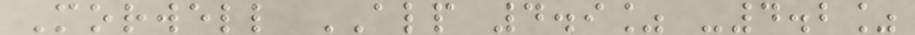Morwell ALP 4.9% -4.2%
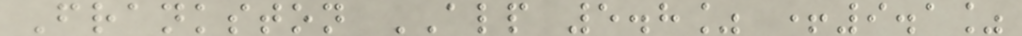Frankston ALP 5.8% +9.1%
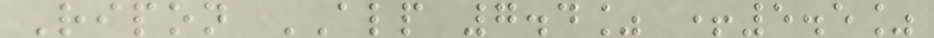Ripon ALP 7.4% +5.5%
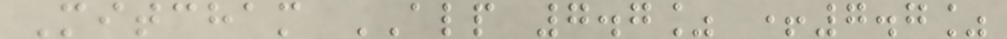Mitcham ALP 7.7% +7.7%
